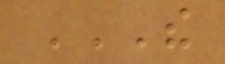THE
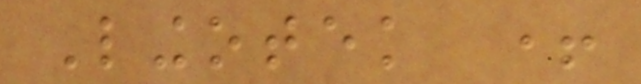Lingotek +
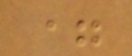=
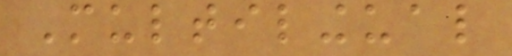Multilingual
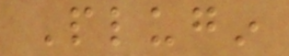Plugin
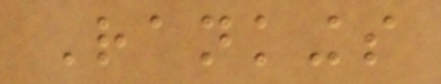Rankings
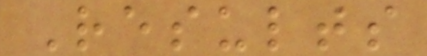Results
